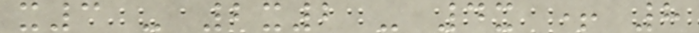x3 - 2x2 - 4x + 8
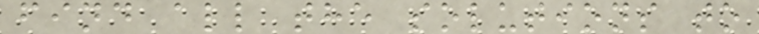find all the solutions to
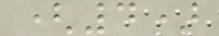(4)
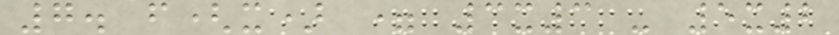7. f(x) = 3x3 - 5x2
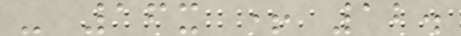- 16x + 12.
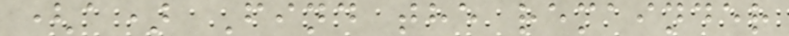(a) Find the remainder
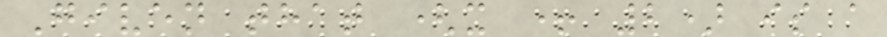Given that (x + 2) is a
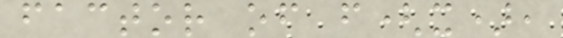factor of f(x),
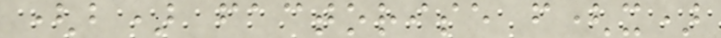(b) factorise f(x)
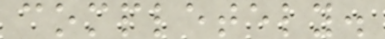completely.
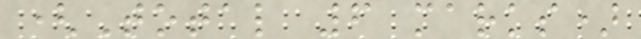(Total 6 marks)
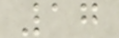17
